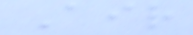Air
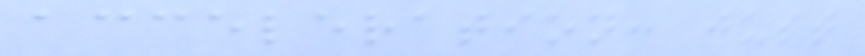acceleration: just
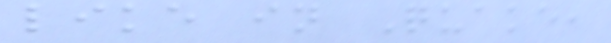like in Quake,
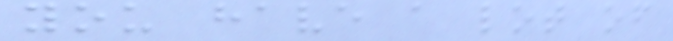you have a lot of
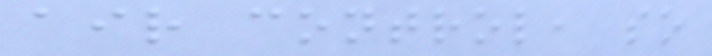air control, so
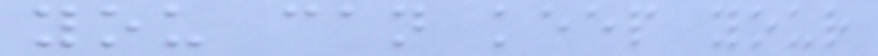you can keep your
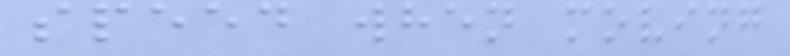speed when moving
